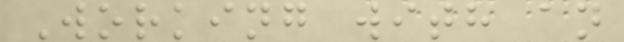Working with an
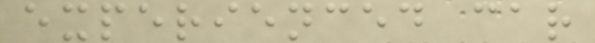experienced car
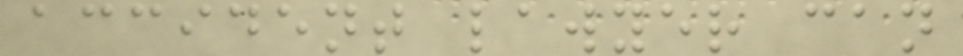accident lawyer can
